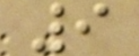9
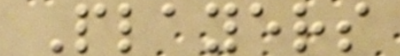Players
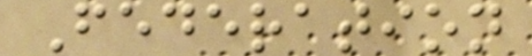Federation
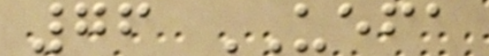76 UEFA
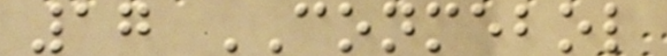17 CONMEBOL
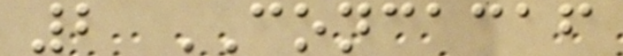2 CONCACAF
